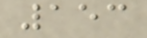153
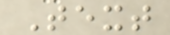Text
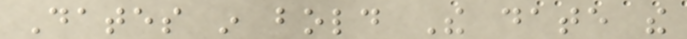Dates in bold The date the
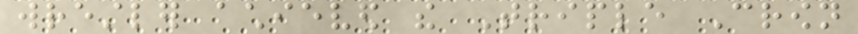wrestler achieved the Triple Crown
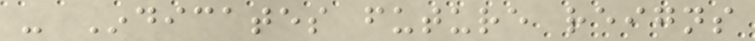- Indicates future reigns
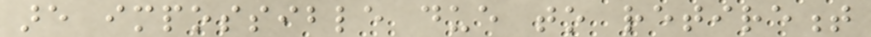are impossible due to retirement
